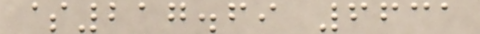$217.69 6631
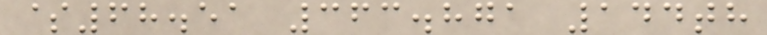$68.51 363.871 144th
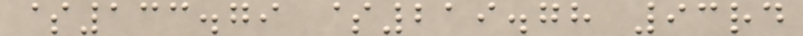$133.79 $219.78 93rd
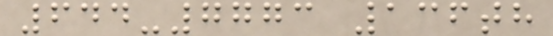644-7773 136th
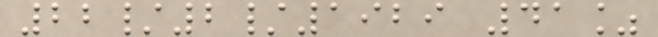22/2/1929 41%
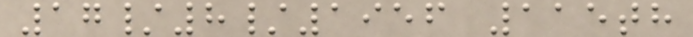17/8/1956 115th
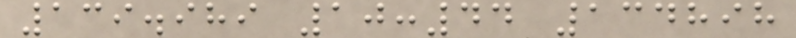139.989 10:44 134898
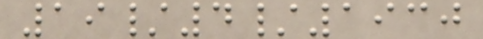19/4/1930
